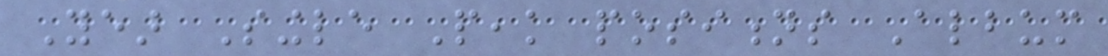Year Single Peak positions Album
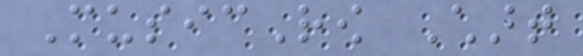MusicRow Chart
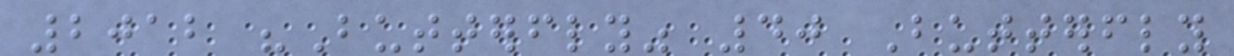2012 "Butterfly" 40 Butterfly
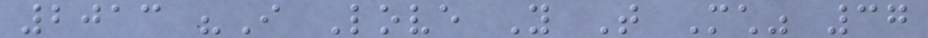2013 "I Love You That Much" 37
